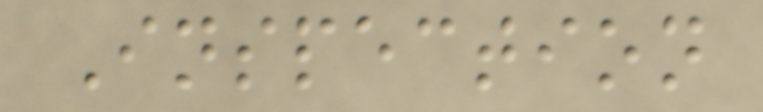Inspection
